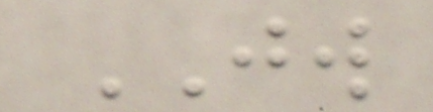JW
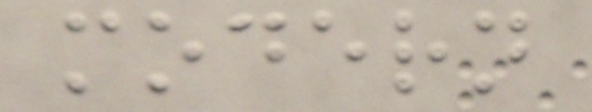modern
